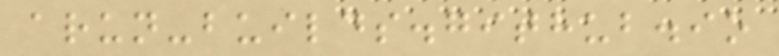arun-builds.github.io
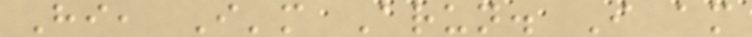Hi, I'm Arun. I am
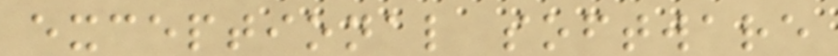exceptional software
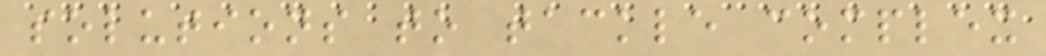solutions to tackle complex
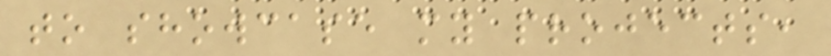to showcase my projects,
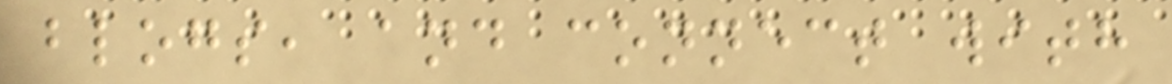blogs, and connect with
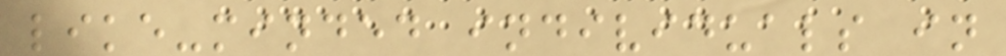like-minded individuals in
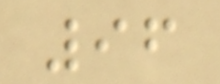96
